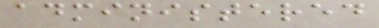administered
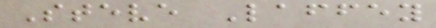Steve Laffey
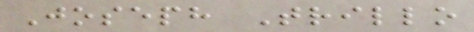Joseph Trillo
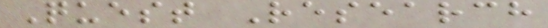Quest Research
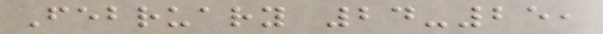February 24-25,
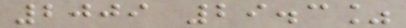2009 29.3%
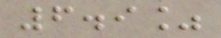6.9%
